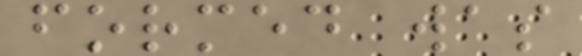formed was
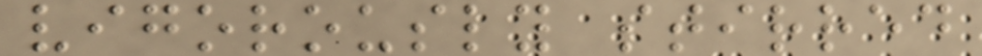vigorously stirred
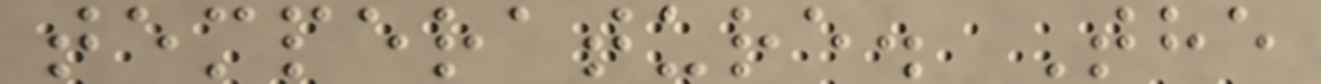temperature. The
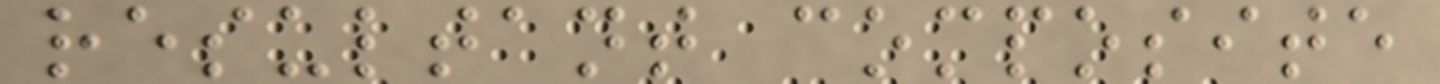resultant composite
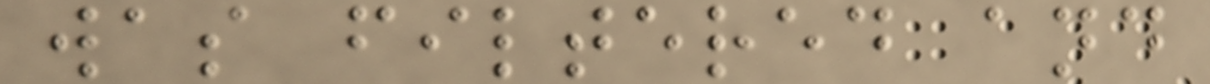was filtered and
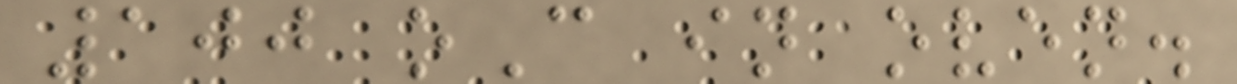100 oC in oven.
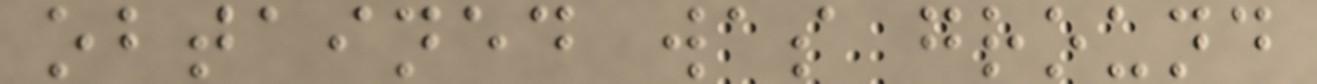obtained was ground
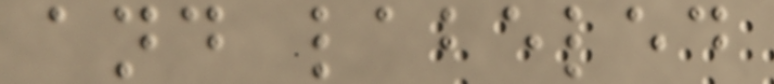and labeled
